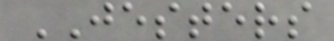JESTERS
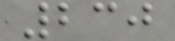230
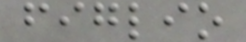figlio
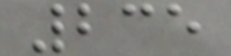235
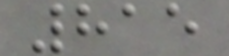815
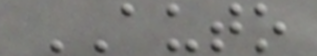AUTO
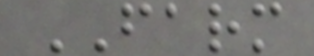FARM
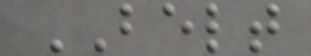BELT
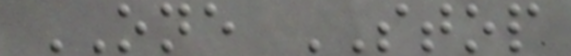ONE STOP
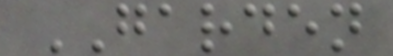GARDEN
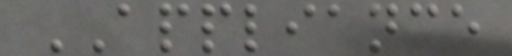APPLIANCE
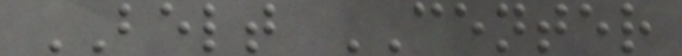BELT CENTER
